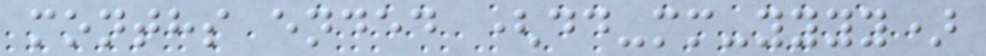months ended (dd-mm-yyyy)
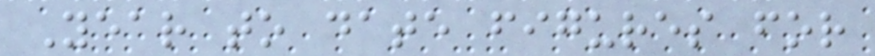Year to date figures for
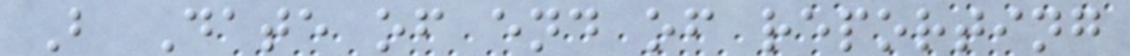B Date of end of reporting
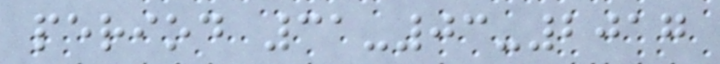period 31-03-2017
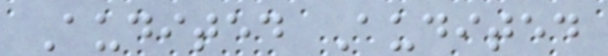Audited Audited
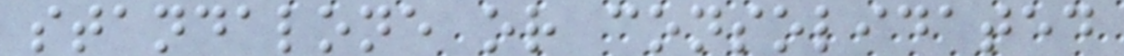standalone or consolidated
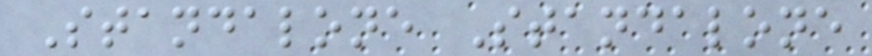Standalone Standalone
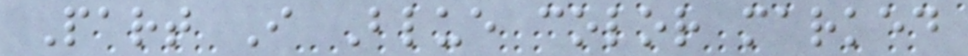Part I Blue color marked
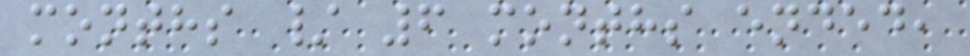months / 6 months ended,
